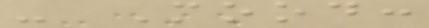- Mood:
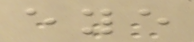eye
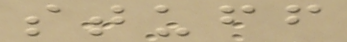stuff
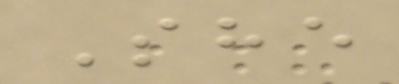She
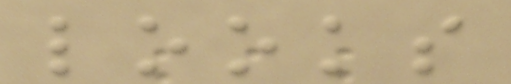looks
